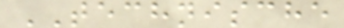TECHNISCHE
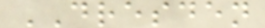DRESDEN
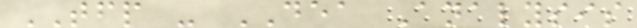TFP - DEA Analysis
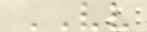VV
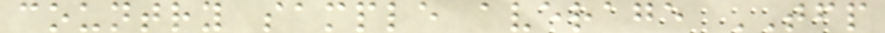country sample average TFP
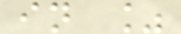in %
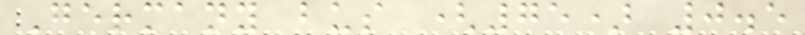Germany bus (75) 0.5
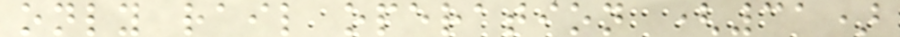only rail operation (31)
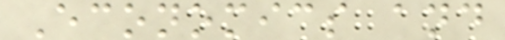Economics and
